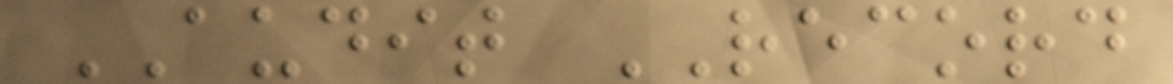AUDIT RECORD
